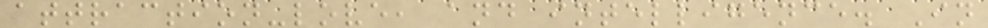attraction-love, and intelligence. In
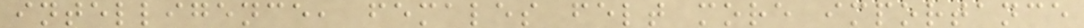intelligence, females felt more importance
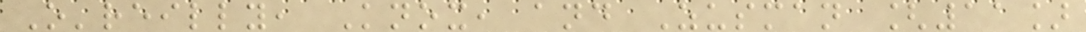O'reilly, Knox, and Zusman [11]
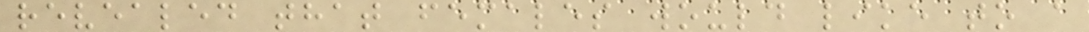revealed that females would like to a
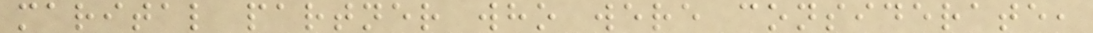marital partner who were considerate,
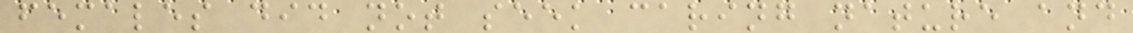females did not seek caring nature and
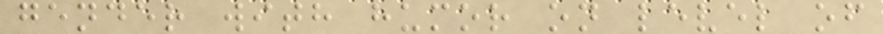gender with humor on level of
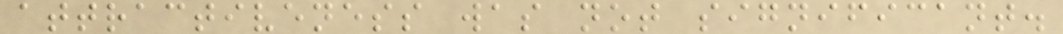attractiveness was not significant.
